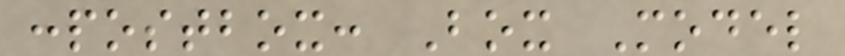:postbox: Box Model
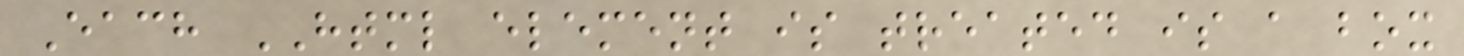Each HTML element is treated is a box
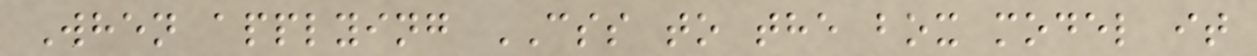When applying CSS to the box model it
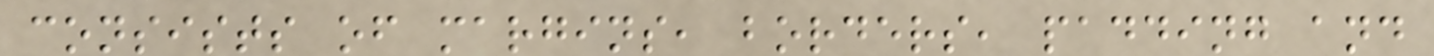consists of margins, borders, padding and
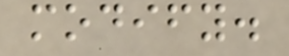modify.
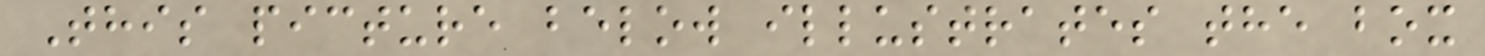This picture below illustrates the box
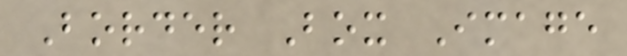Border Box Image
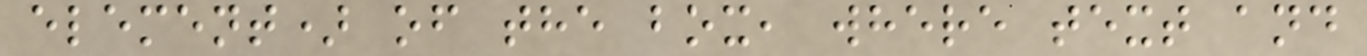element) of the box, where text and
